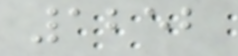1252
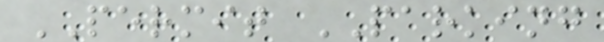PERMIT PARKING
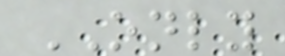ONLY
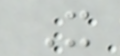X
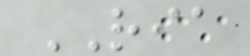RIA
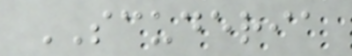SCUDERIA
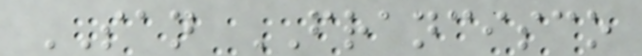SAN FRANCISCO
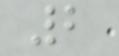2
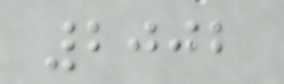2002
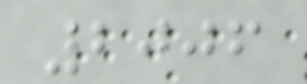2006
